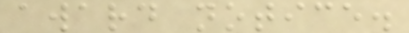award notice.
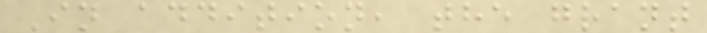In addition, the grant
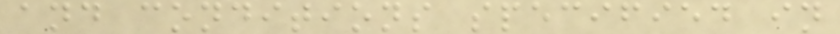and conditions specified in
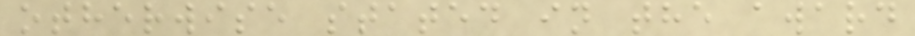otherwise stated in the award
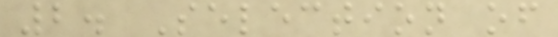2. Selection of
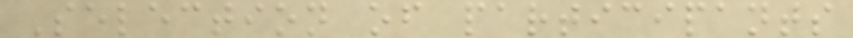Selection of participants
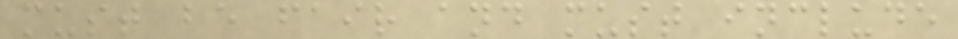must be fair and must include
